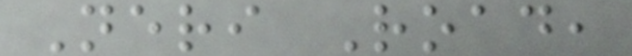Neri Road,
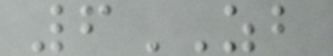6ZB
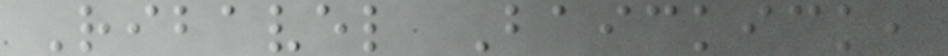Ribavel Baickick,
